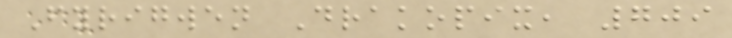Fyrigwen Drakopix, 709
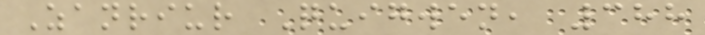Zanriur Quigwen, 388
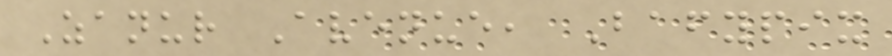Zanur Avenue, Bafypix
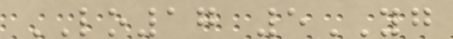LO17 5YG
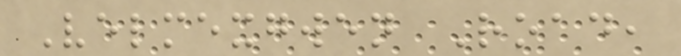Velmexgwen Road,
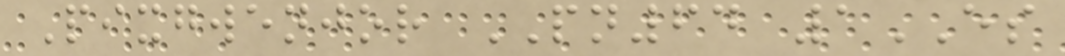Pixgwenjor PN64 1ES
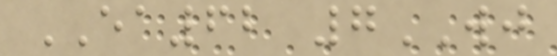EA62 7WJ
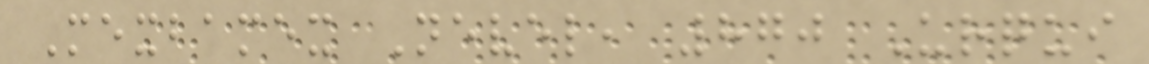Mexbamex Nevel, 870 Urqui
